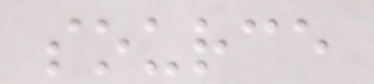source
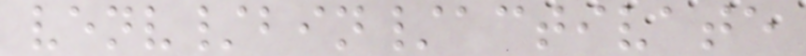venv/bin/activate
